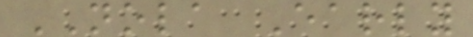NOLA Early
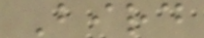Bird
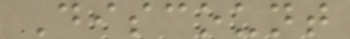Discount
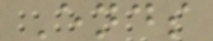Ends
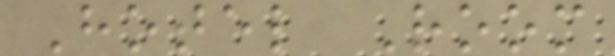Hotel Room
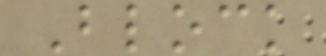Block
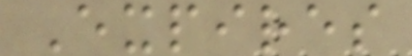Expires
